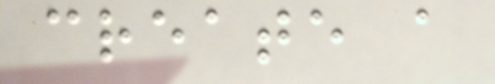create a
